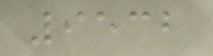9532
